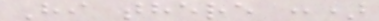Hi there :)
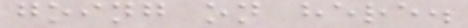going on here.
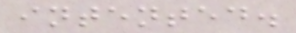intented.
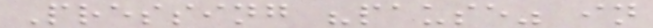Pressing "pause" in
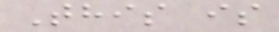This is
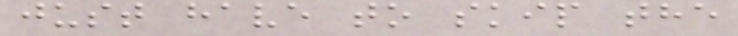just have to skip the
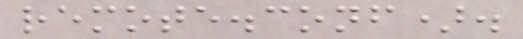remote.conf).
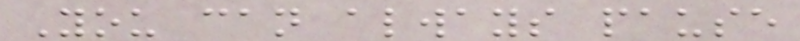You can always pause
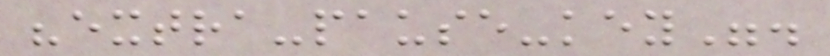"extra-pause-key".
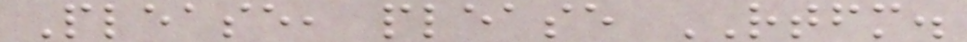Please, please RTFM.
